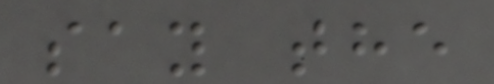say the
